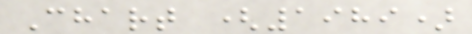Chart (1989)
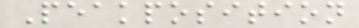Peakposition
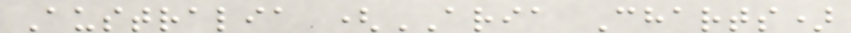Australia (ARIA Charts)
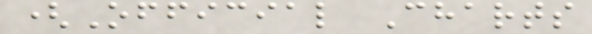(Official Charts
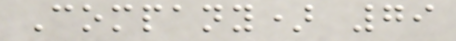Company) 79
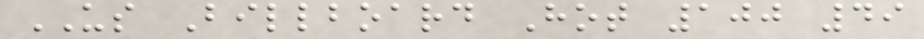US Billboard Hot 100 49
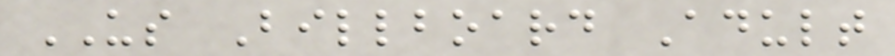US Billboard Adult
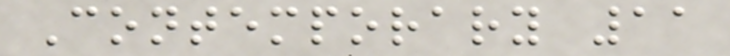Contemporary 11
